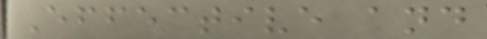Effective and
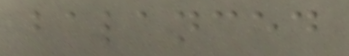balanced
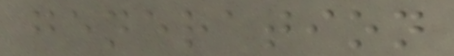generation
